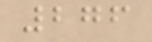276
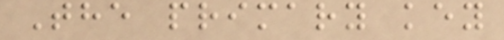The primary key
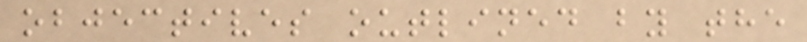objectives outlined by the
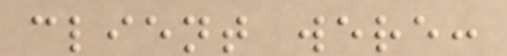client were:
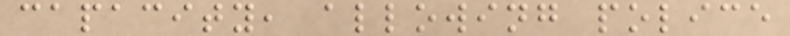capacity, allowing police
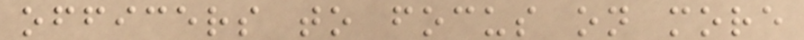officers to focus on more
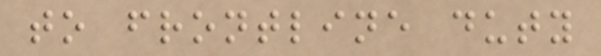to frontline duty
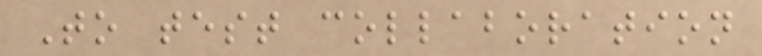To test collaboration
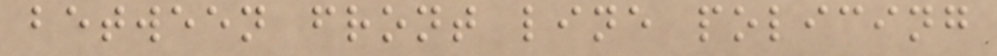between front line policing
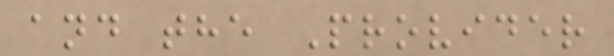and the Provider
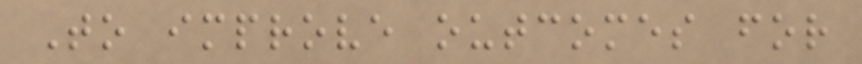To improve outcomes for
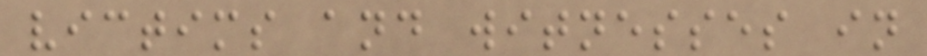victims and witnesses in
